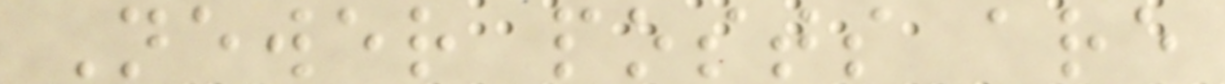Newer posts are
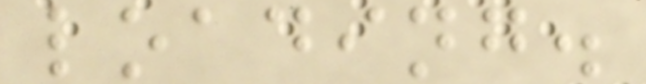loading.
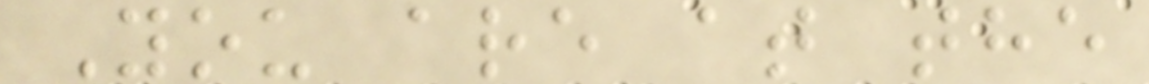You are at the
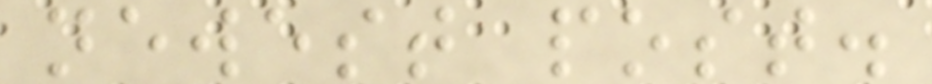newest post.
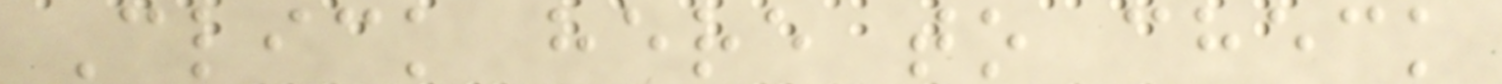Click here to check
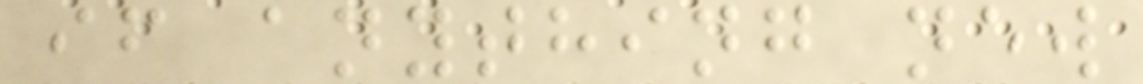if anything new
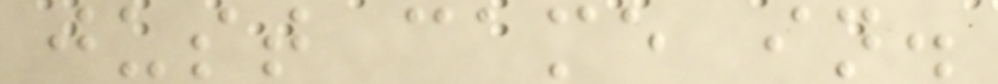just came in.
